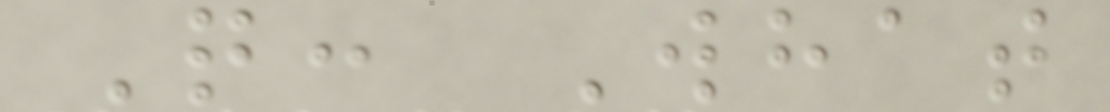Q: What
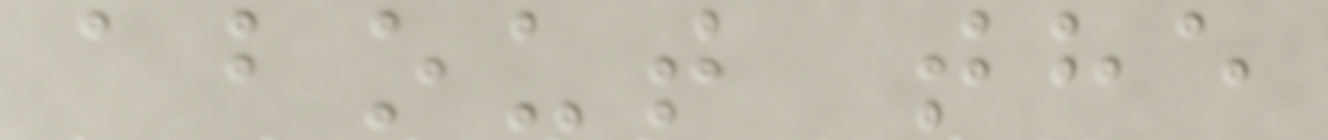about the
